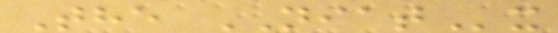The NIATx
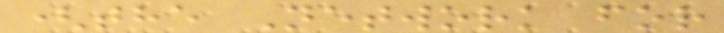(the Network for
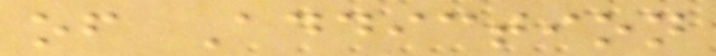of Addiction
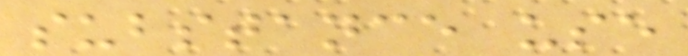substance use
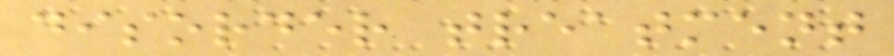disorder treatment
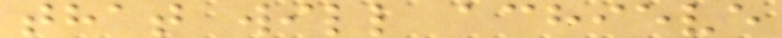that will achieve
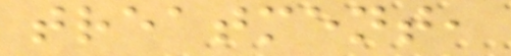treatment,
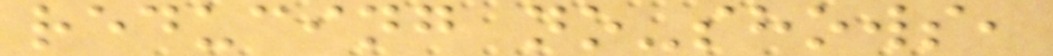reducing no-shows,
